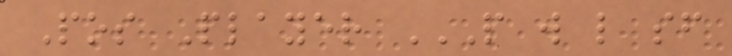Pos Player P W L SF
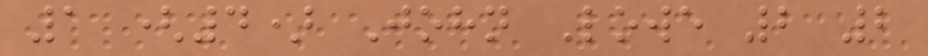1 (4) John Lowe 2 2
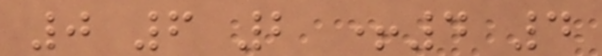0 6 2 +4 4
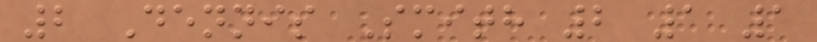2 Dennis Smith 2 1 1
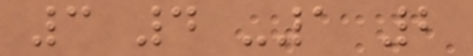3 4 -1 2
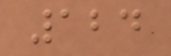124
